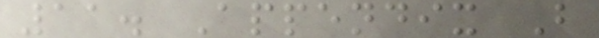11. Appendix B
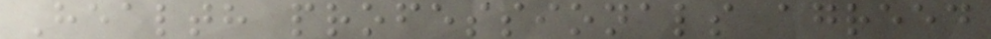Health professionals agreed
